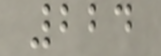224
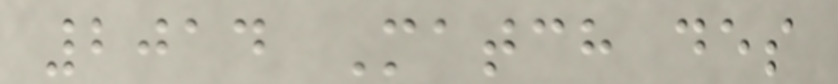2014 Match des
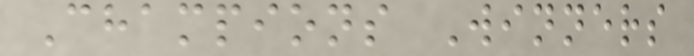Champions Winners
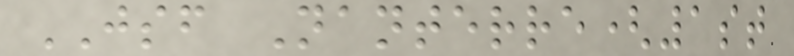JSF Nanterre(1st
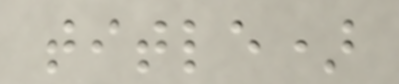title)
